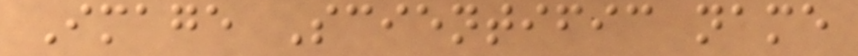Image Scientific name
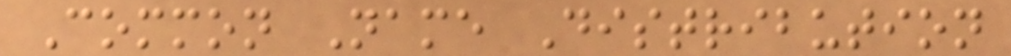Common Name Distribution
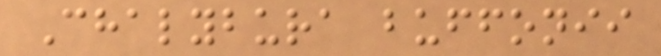Chalybura buffonii
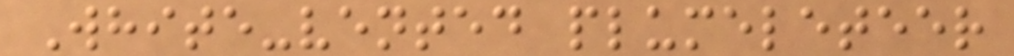White-vented plumeleteer
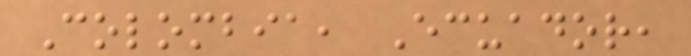Colombia, Ecuador,
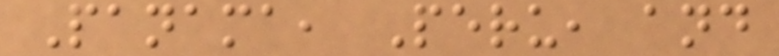Panama, Peru, and
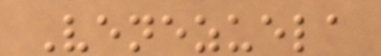Venezuela
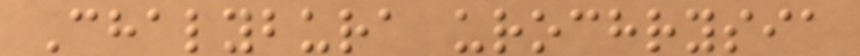Chalybura urochrysia
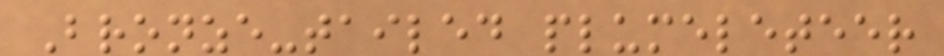Bronze-tailed plumeleteer
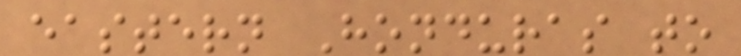eastern Honduras to
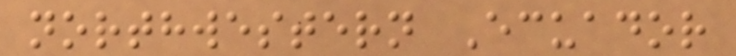northwestern Ecuador
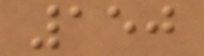150
